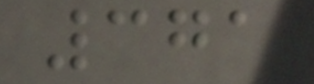371
